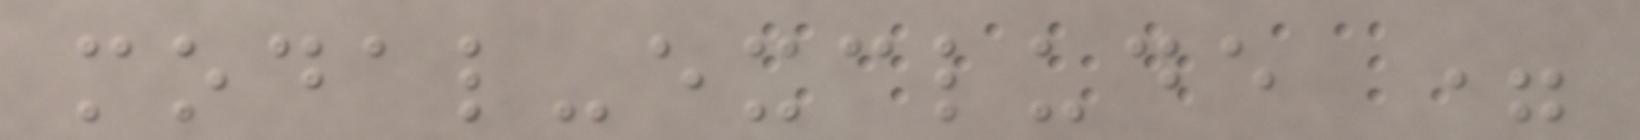modal-exclude =
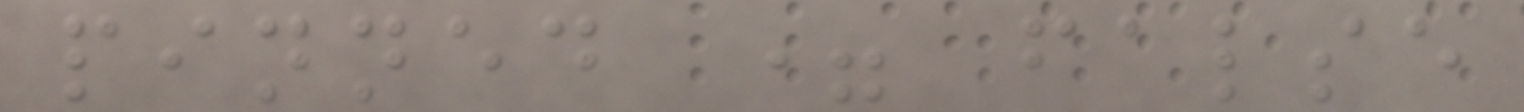pinned = false
